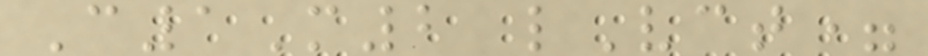C1M2 lVct=
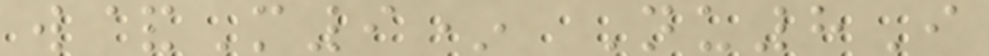w&M9* Nu8I
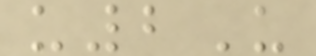u2U
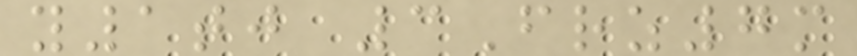y1tj 3Frz7m
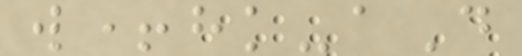w+hk-aD
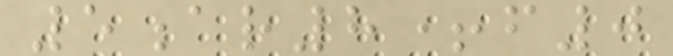5ar8+f0
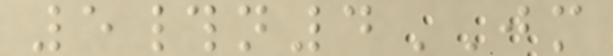5#n4JM
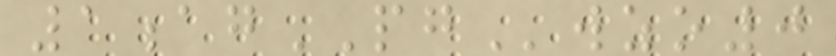1agPGwzo0
